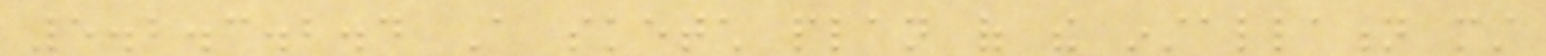5.2.3.2.4 A sketch plan of the installation must
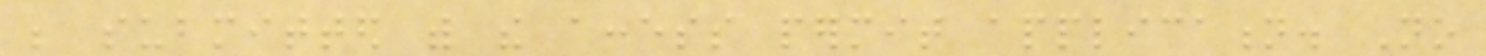be submitted with the access permit application. No
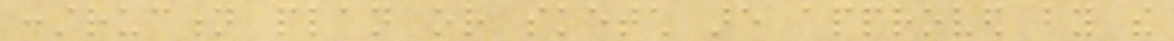construction plan or sketch are approved by the
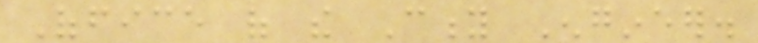Office of the City Engineer.
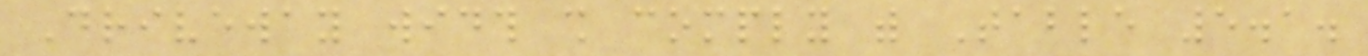Driveway width shall comply with Table 5.1.
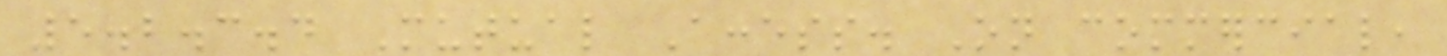5.2.3.4 Mutual Access. On commercial,
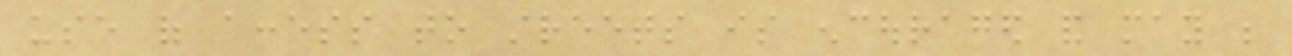use of access to streets is encouraged and may be
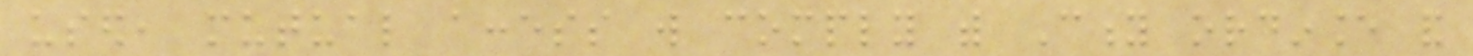used, mutual access will comply with City ordinance and
